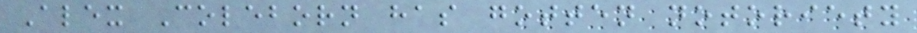Alex Coleborn has gotten notoriety
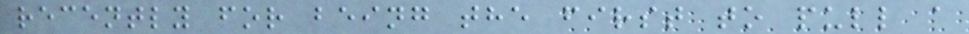recently for being the first to pull a
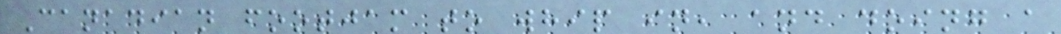Canadian footjam to whip in, and doing a
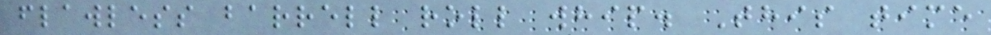flawless barrell roll whip. This time
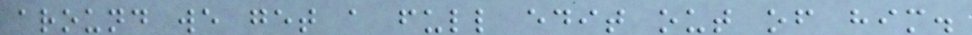around we get a full edit out of him.
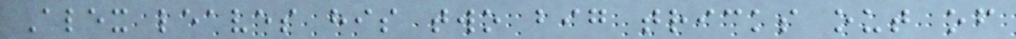Alex leaves his two big tricks out of
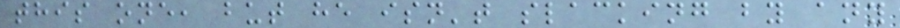this one, but he isn't slacking by any
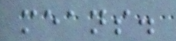means.
